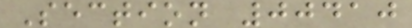Section 00410
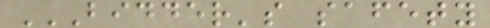BIDDER'S SAFETY
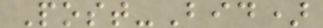Post-Bid)
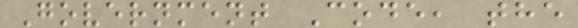Government Code, the
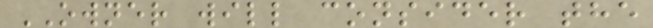OWNER will consider the
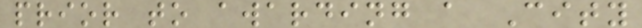prior to awarding a City
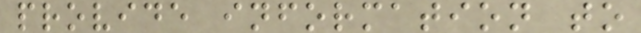provide information to
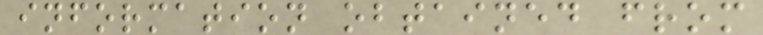information obtained from
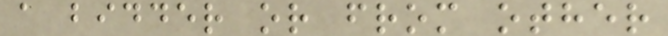a bidder or from other
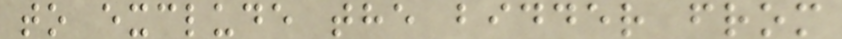to exclude the bidder from
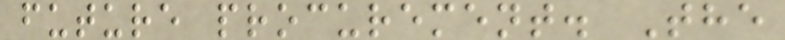future procurement. The
